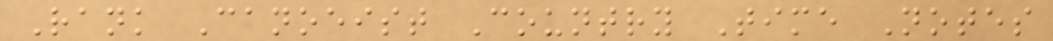Rank Canoeist Country Time Notes
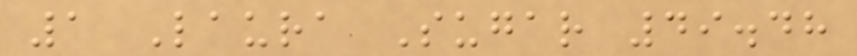1 Laura Sugar 49.48
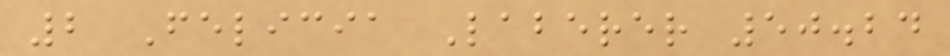2 Felicia Laberer 50.24
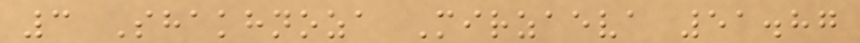3 Shakhnoza Mirzaeva 51.87
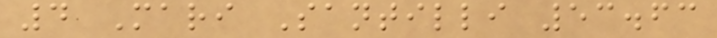4 Mari Santilli 53.63
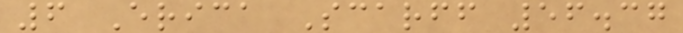6 Erica Scarff 56.37
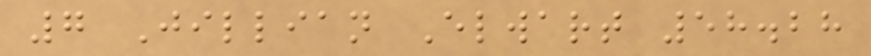7 Jillian Elwart 58.28
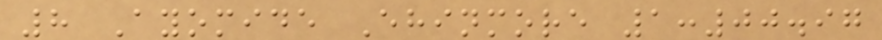8 Ayomide Ehinmore 1:00.97
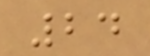24
